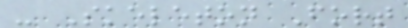- Skeleton Fort
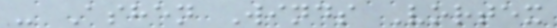- Ashen Winds Vortex
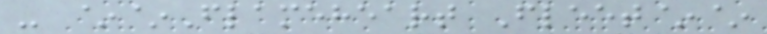- ~~Flameheart Fleet~~
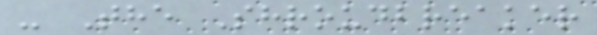- The Shroudbreaker
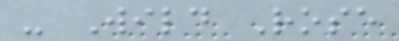- Wild Rose
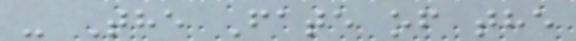- The Fate of the
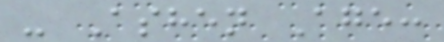- Ashen Age:
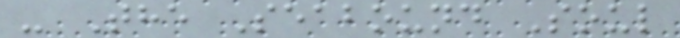- The Seabound Soul
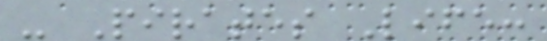- Pirates Life:
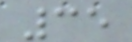35
